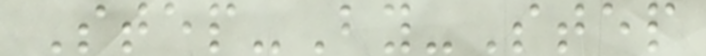Step-By-Step
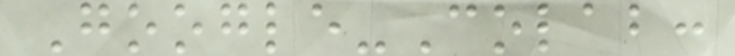Google-Colab:
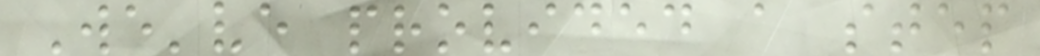We've provided a step
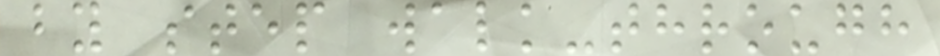by step walk-through
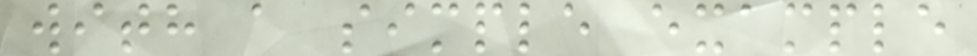with a simple example
